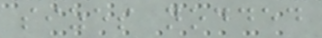sizes nodded
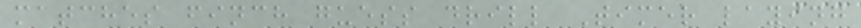matches finch guess drill Timer laying
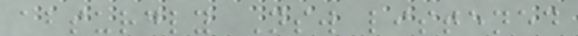absurdly Nsw listened
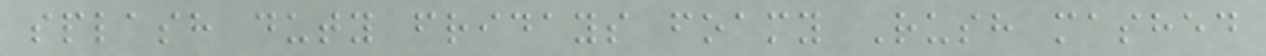splash duty fridays foamy Rush mashed
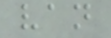van
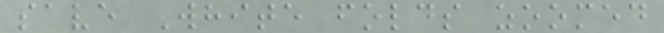save White folds zoomed
